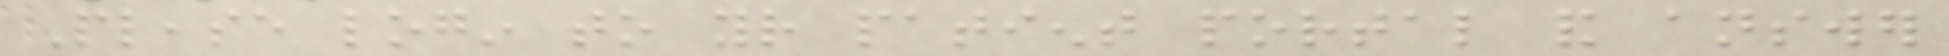Please login to your patient portal and answer
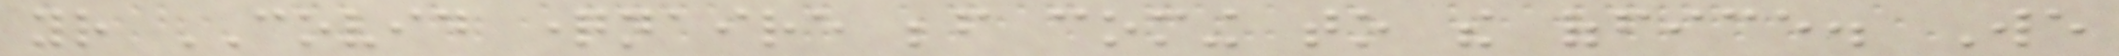your COVID questionnaire before coming to the office. We
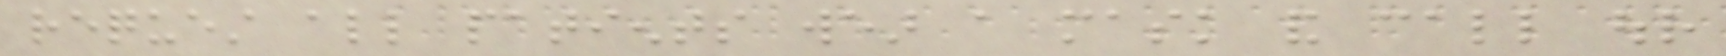request all patients wear a mask and call our
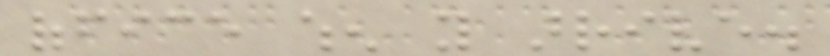office when you arrive.
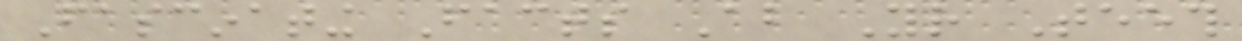Fascinating Facts About Your Teeth
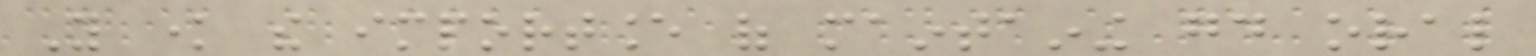You know the importance of maintaining good oral
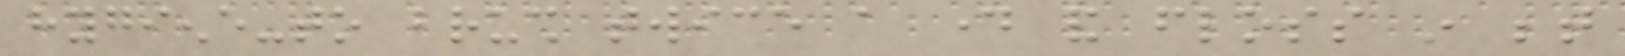hygiene-to brush twice a day and floss in between
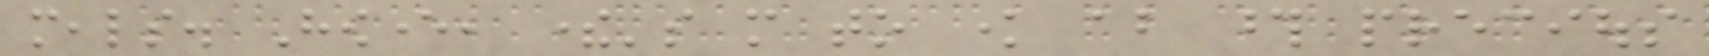meals. However, there's more to know about those precious
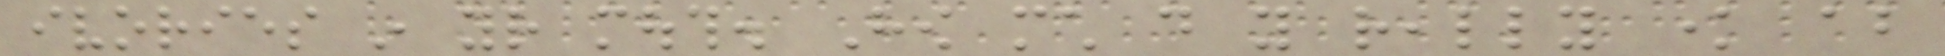ivories in your mouth. How much do you really know about
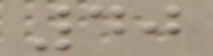40
